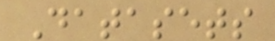Datasets
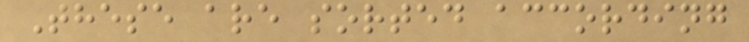These are sorted according
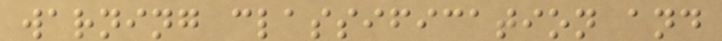warning classification and
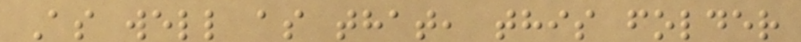As well as that, this folder
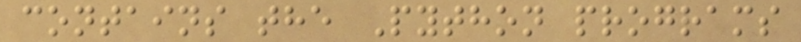contains the Python programs
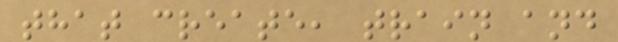that create, train and
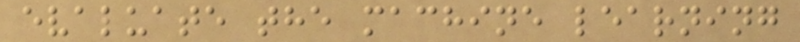evaluate the machine learning
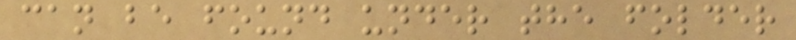can be found under the folder
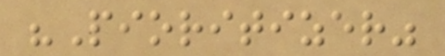"Pioritizer"
